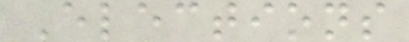Elections
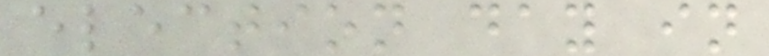election day in
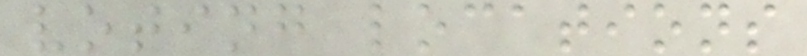voting locations
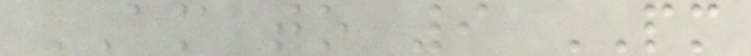AM to 9 PM
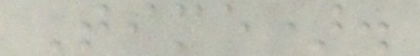Time).
